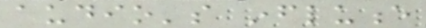audio's influence
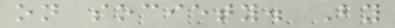on society. By
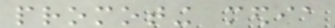promoting media
